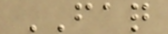FAQ
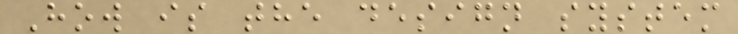How is the design system
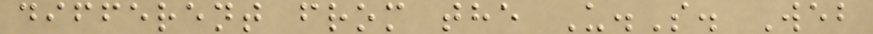different from the U.S. Web
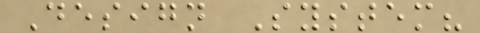Design System?
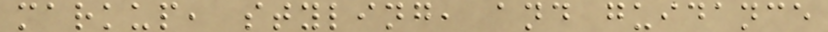markup, styling, and guidance
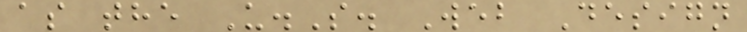as the U.S. Web Design
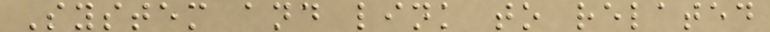System and link to related
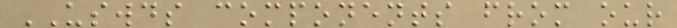USWDS components from our
